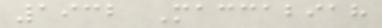1932 Maccabiah
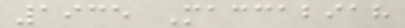1935 Maccabiah
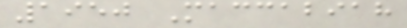1950 Maccabiah
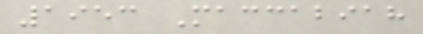1953 Maccabiah
